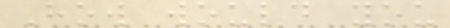How would you
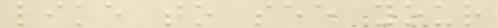like to see your
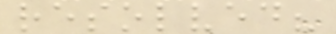resolved?
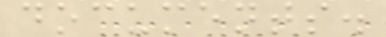documents.
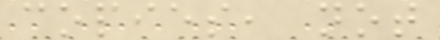copies, not
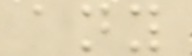any
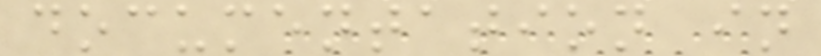documentation in
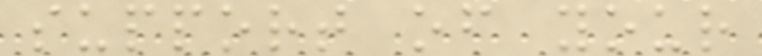support of your
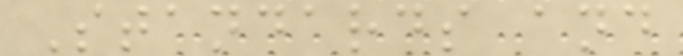Standards and
